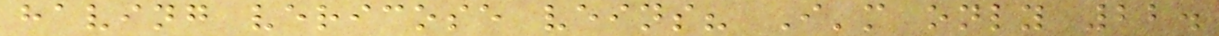having vericose veins? I'm only 22.
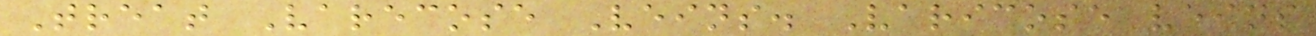Treat Varecose Veins. Varicose veins
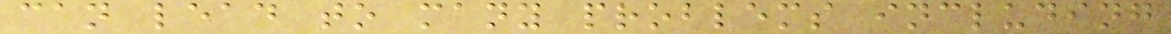can lead to many problems including
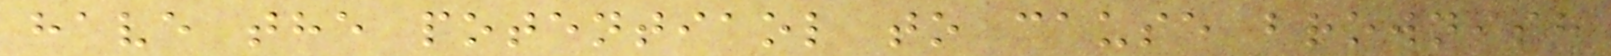have the potentiaol to cause brownish
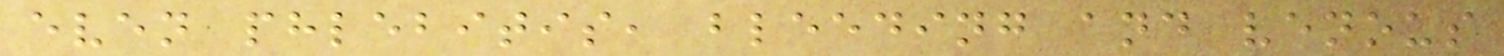even phlebitis, bleeding and venous
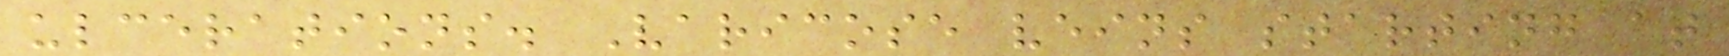ulcerations. Varicose veins starting at
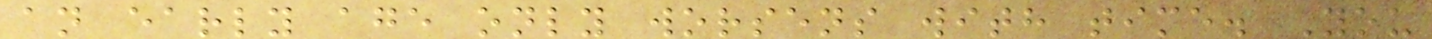an early age only worsens with time. You
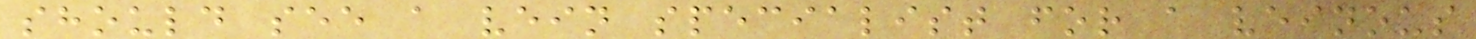should see a vein specialist for a veinous
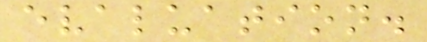evaluation.
